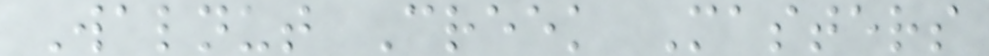Walnut Creek Masters
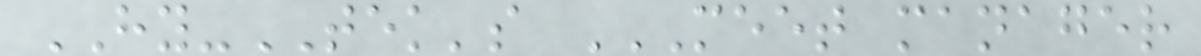HY-TEK's MEET MANAGER
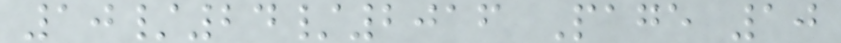10/24/2016 Page 10
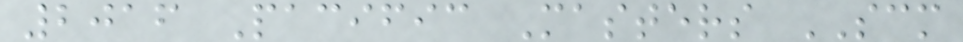2016 Pacific Masters SCM
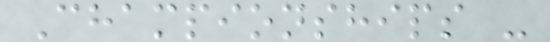Championships -
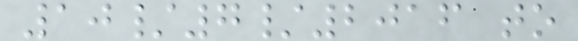10/7/2016 to
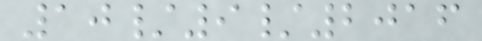10/9/2016
